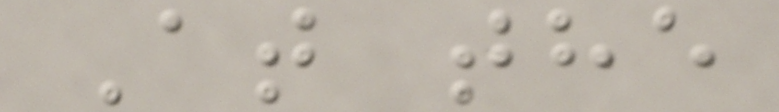At the
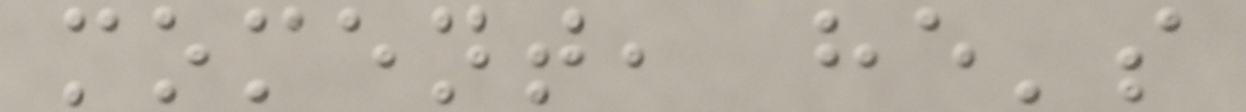moment, he's
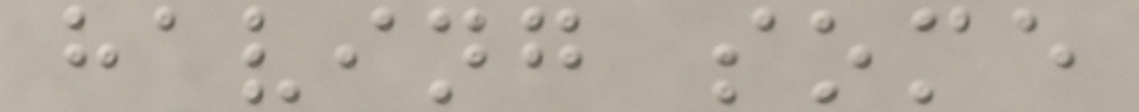having some
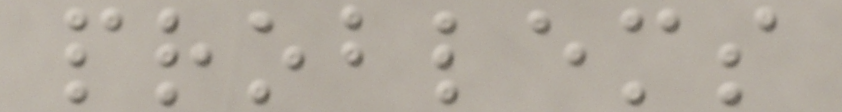problems
